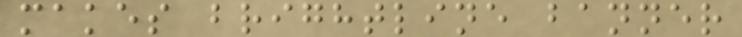makes brightline banner
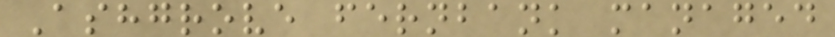Ashgrove fernbank managed
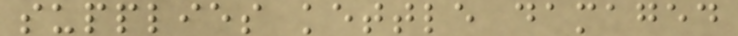supplies kettle damaged
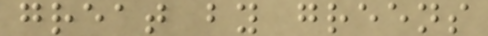great by greens
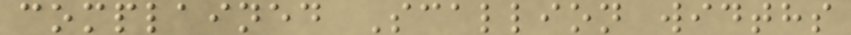complained Scallion widths
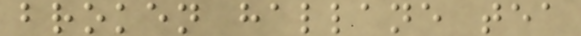broken hallane tea
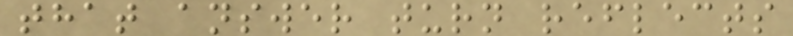that answer turn reflects
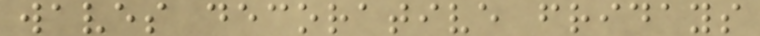waves decorative fridays
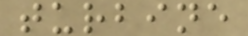turbine
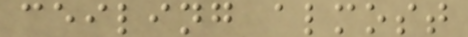ceiling almost
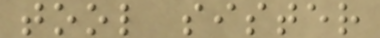tool sister
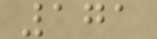171
